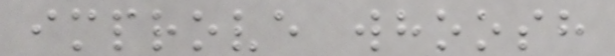improve whoosh
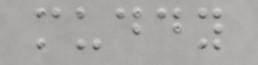muddy
